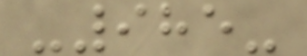-985-
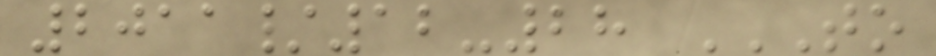2011/12-28 TO
